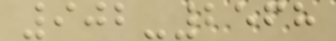902-2568
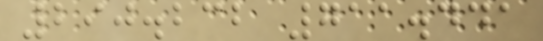290.232 711.441
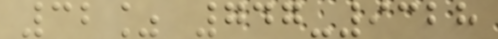32% 747-9328
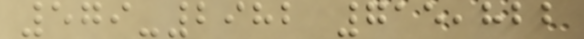579-2982 715,822
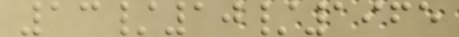13/10/1965
